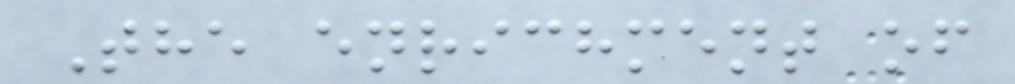The enrichment of
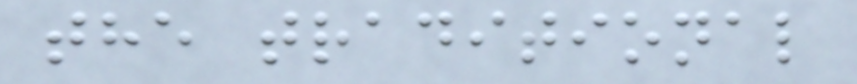the traditional
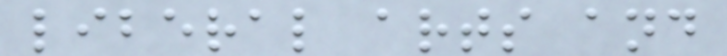liberal arts and
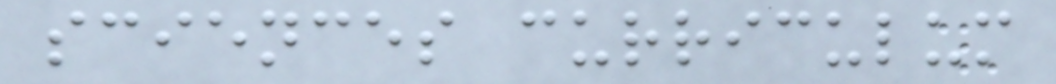sciences curriculum
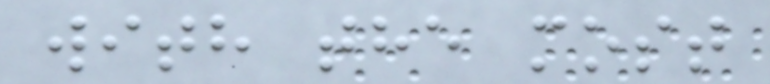with the most
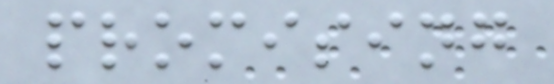promising
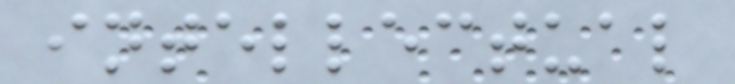intellectual
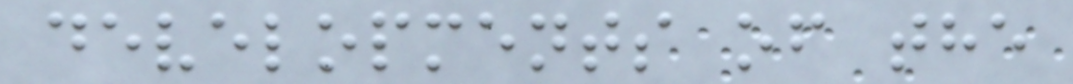developments of the
